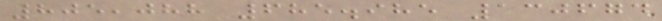805,088 685.985 130674
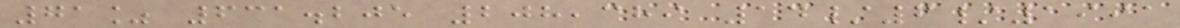71% 631.205 208,389 14/6/1991
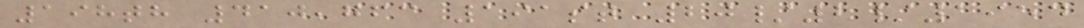198th 410,763 191st 20/2/1954
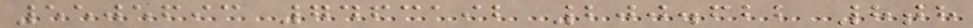5505693 7463192 200.622 8th
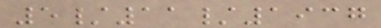5/11/1937
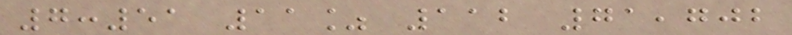7:51 11% 112 71,702
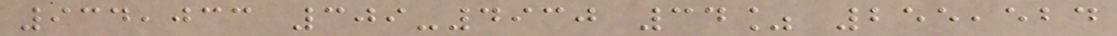934,033 309-4930 34% 255,524
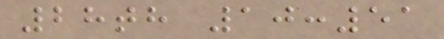28th 10:51
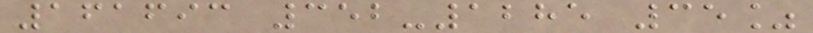161693 352-1285 35%
